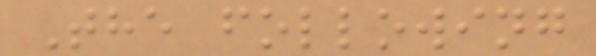The following
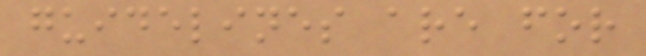guidelines are for
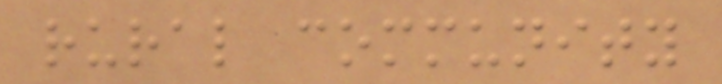rural community
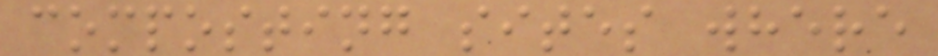composting sites where
